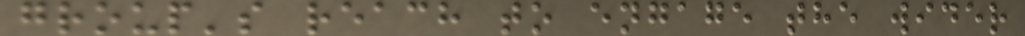group's reach to engage the wider
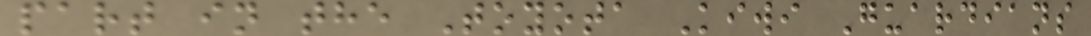part in the Toyota Kiwi Guardians
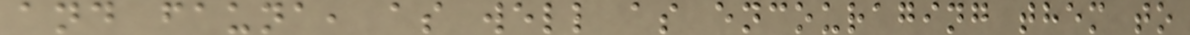and fauna, as well as encouraging them to
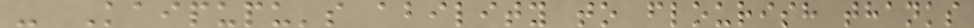- Kaipupu's ability to flourish thanks
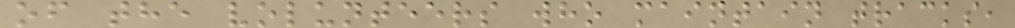of the volunteers who maintain tracks,
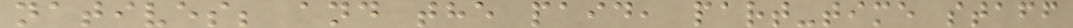natives; and the paid, part-time staff
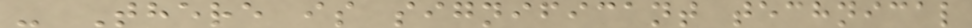- There is significant technical
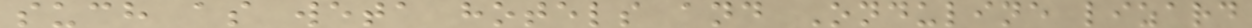such as weta hotels and Onduline lizard
